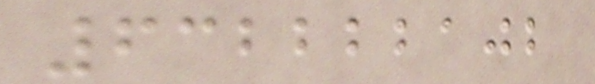632222102
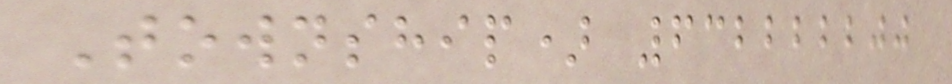Township) 632222200
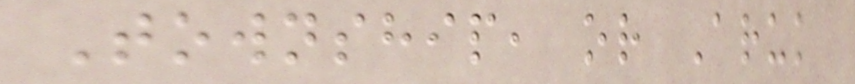Township, or Aruk
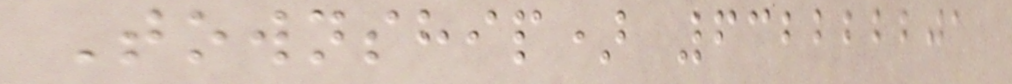Township) 632222201
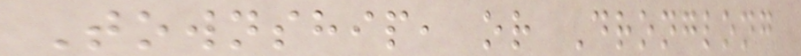Township, or Dronglong
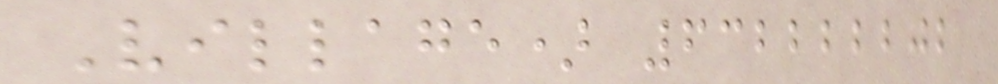Village) 632222202
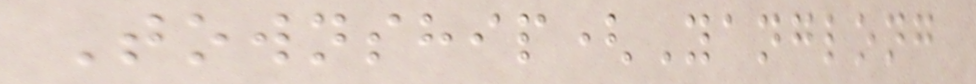Township(Yanglong
